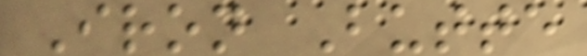Iron Butte
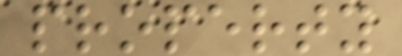property
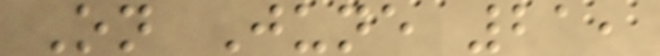On June 21,
